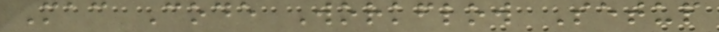Mac Code Workflow Setup
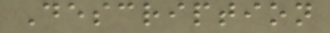Description
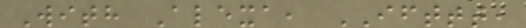With Alexa, IFTTT,
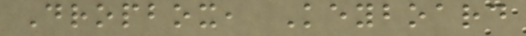Dropbox, Keyboard
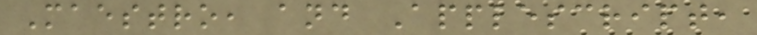Maestro, and Applescript,
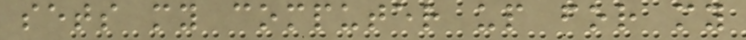sets my computer up for my
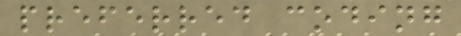preferred coding
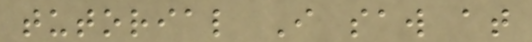tutorial I saw at
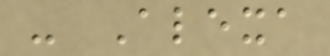- Alexa
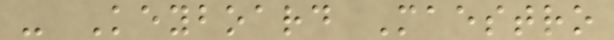- Keyboard Maestro
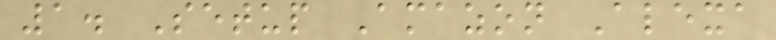1. Setup Amazon Alexa
